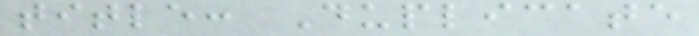title: Duplicate
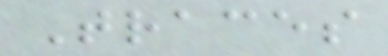Traces
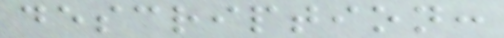description:
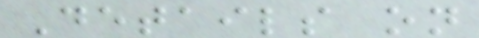Details on
